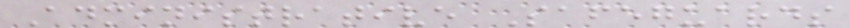Administrative Safeguards
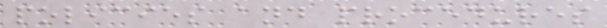policies and procedures
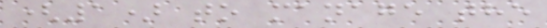(1) to manage the
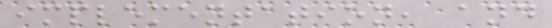implementation, and
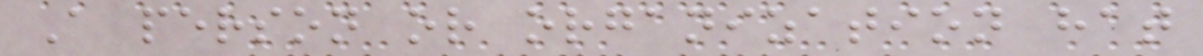A person or organization hat
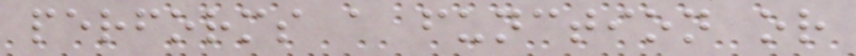performs a function or
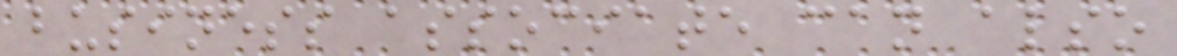business associate can also
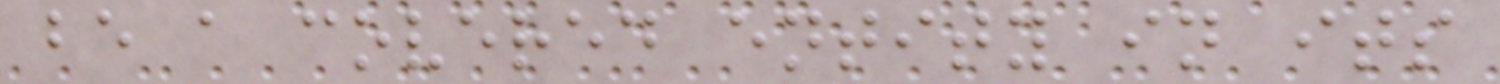be a covered entity in its
